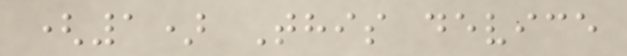(1) This device
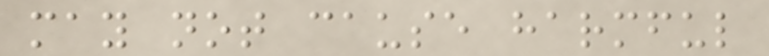may not cause harmful
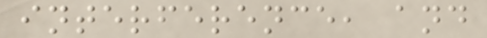interference, and
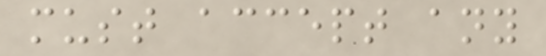must accept any
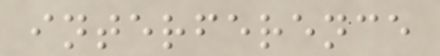interference
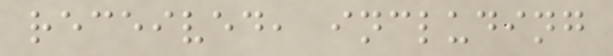received, including
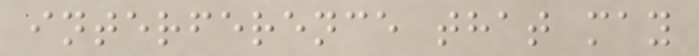interference that may
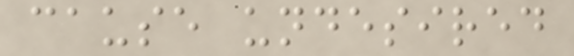cause undesired
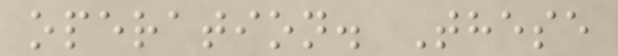operation. These
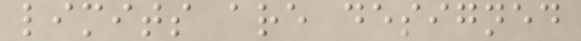limits are designed
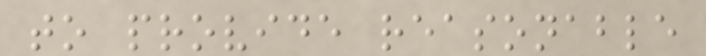to provide reasonable
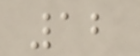12
